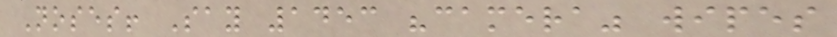Noses! Say 1453 "camera" wipes
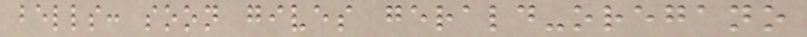bells: soon gives gerald-oregano
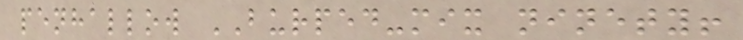penhallow BURPED-mix ninety!
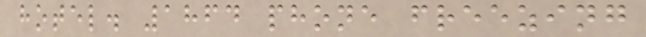hotel. 1864 phone freezing
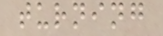turning
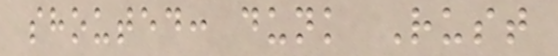shouted: dunk Rust
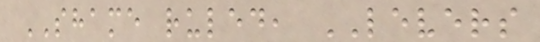SHAME ruled, LEVERS
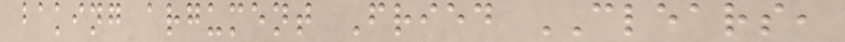baking argument Fried CLEARS,
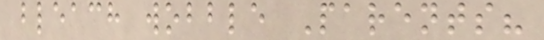bleach wobble Parents?
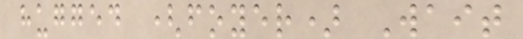hugged (foyer) Wait
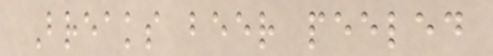Breaks beer peeled
